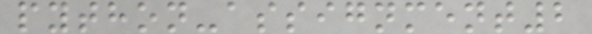python-assignment2
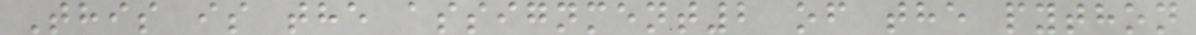This is the assignment2 of the python
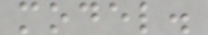model.
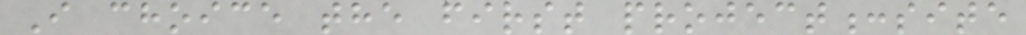I choice the first project:site
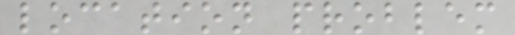location problem
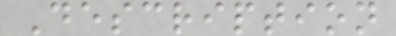Description
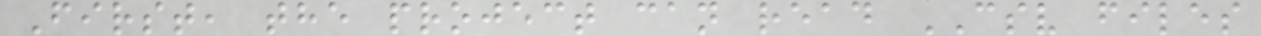First, the project can read CSV files
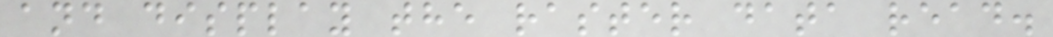and display the raster data read.
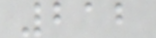212
